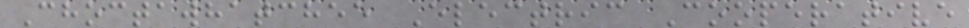Choctawhatchee Electric Cooperative
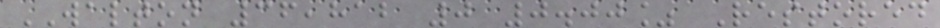WALTON 36,812 0 0.00% Restored
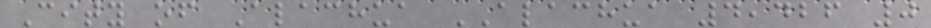City of Alachua ALACHUA 4,426 0
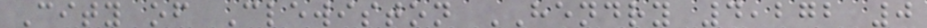City of Clewiston HENDRY 4,272 0
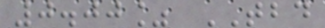0.00% TBD
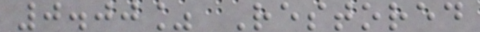0.00% Restored
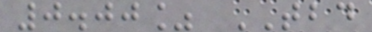0.00% TBD
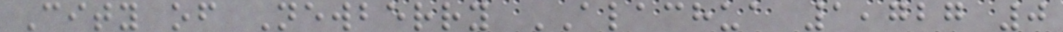City of Newberry ALACHUA 1,727 0
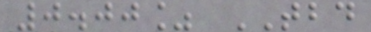0.00% TBD
